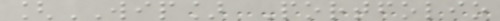[WIP] Portfolio
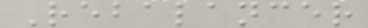Rebalancer
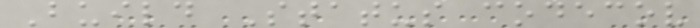Build Status codecov
